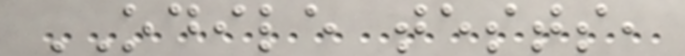ODILE tests,
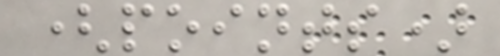(points)
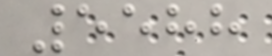5588
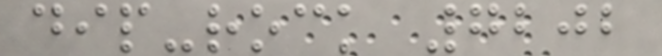dip-rock 7202
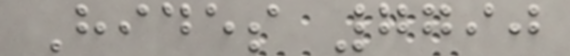Hides 7790
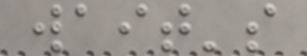wait's
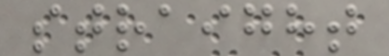straight
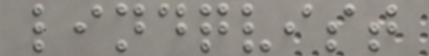lindqvist
